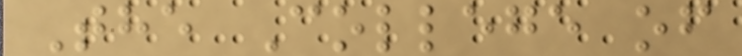The College of
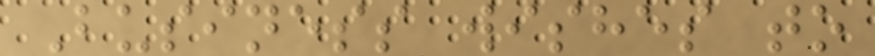Business wishes to
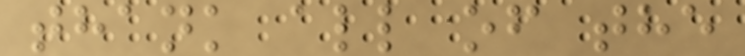thank all of the
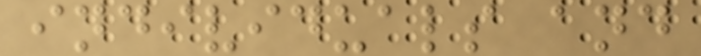individuals and
